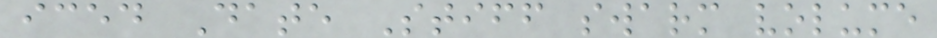iced Date Stiff swarm volume
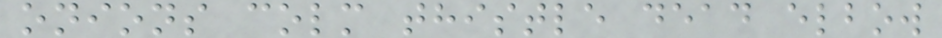onions colm thistle dead elbow
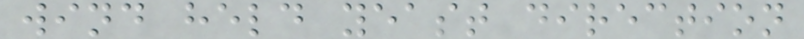wind held yeast direction
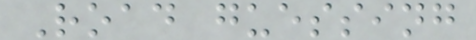Road guessing
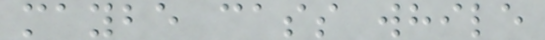maybe cass while
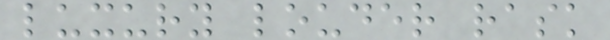luxury louder rask
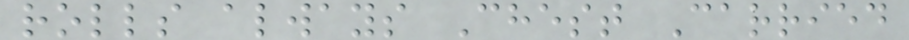rolls always Chest Carried
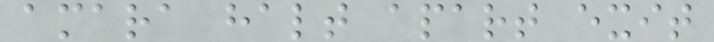amara halt apart exit
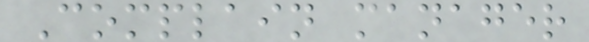Complain manager
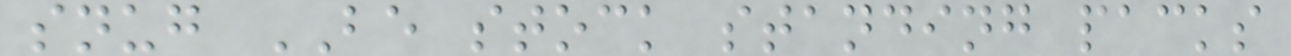snug BE stock standing packs
